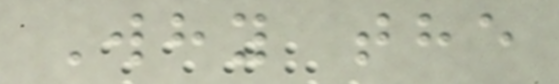Why the
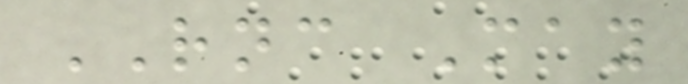RNC May
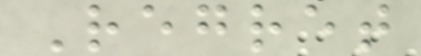Regret
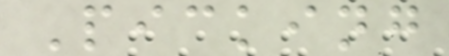Picking
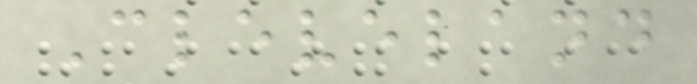Cleveland
